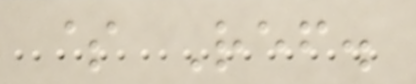$ Ref.
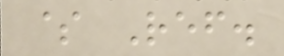$ Ref.
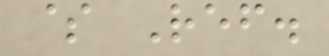$ Ref.
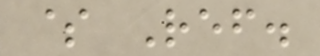$ Ref.
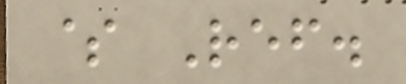$ Ref.
